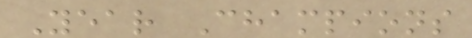Year Champions
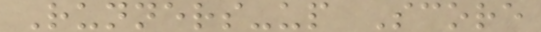Runners-up Score
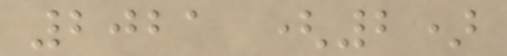2021 (2)
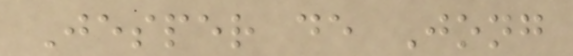Jesper de Jong
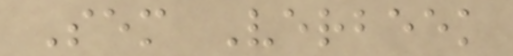Sem Verbeek
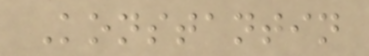Konstantin
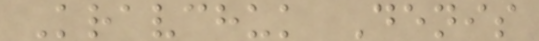Kravchuk Denis
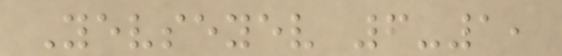Yevseyev 6-1,
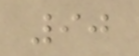90
